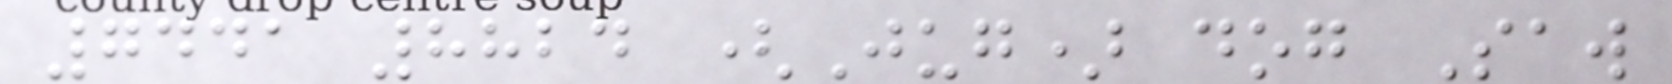7441 8824 (Jug) dog Saw
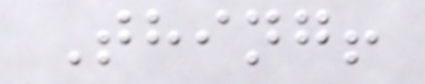Thing!
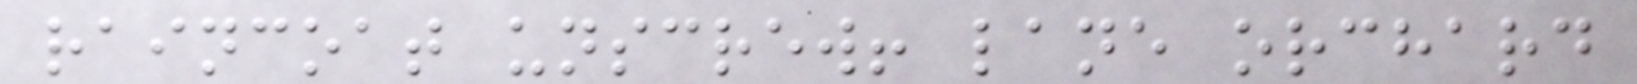raincoat unscrew! lane orchard
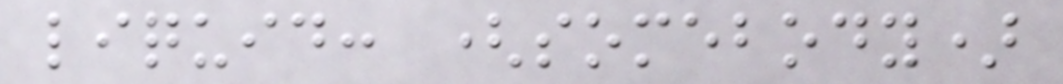liquid: (somebody)
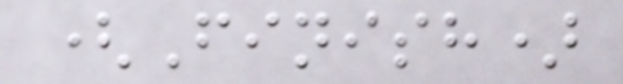(Finish)
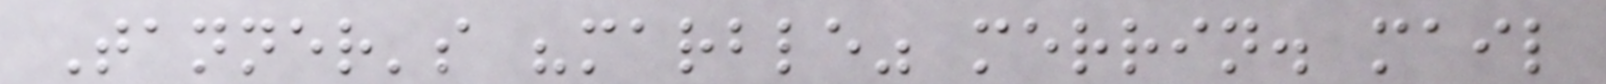Tanner's "marble" merrin. mail
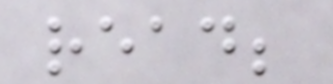read;
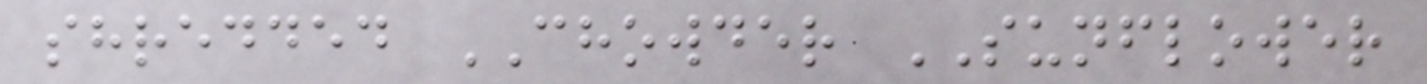shredded CHOWDER SUNFLOWER
